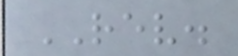REV.
